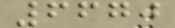6670
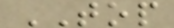TOP
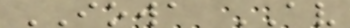IOWA AV
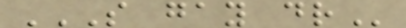S GAY DR
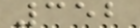352
